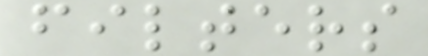filters
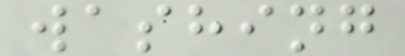washing
